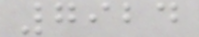7924
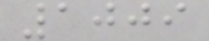1009
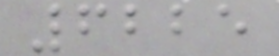6225
